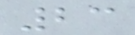23
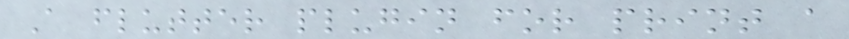A flutter plugin for print a
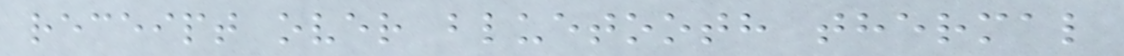receipt over bluetooth thermal
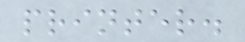printer.
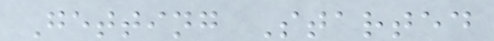Getting Started
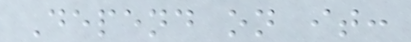Depend on it:
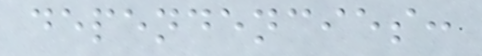dependencies:
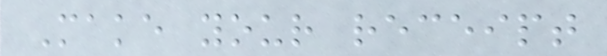Make your receipt
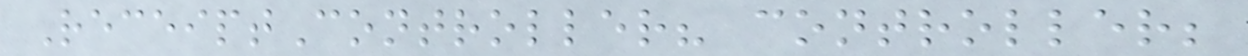ReceiptController? controller;
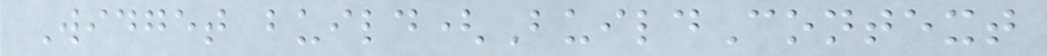Widget build(BuildContext
